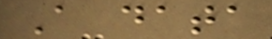A data
